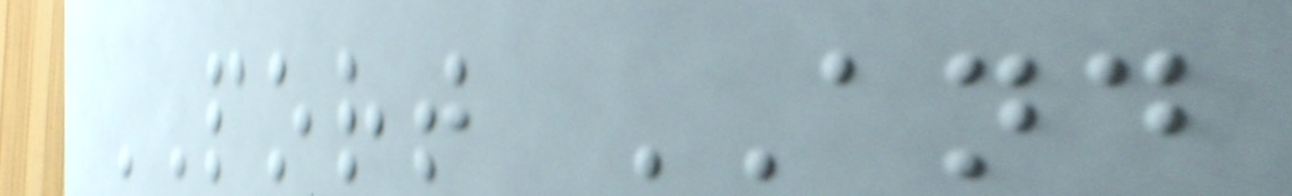PORT AND
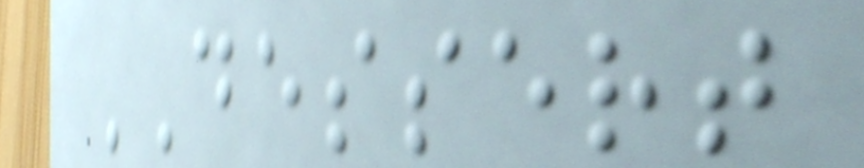DESSERT
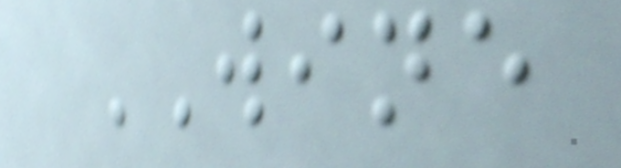WINE
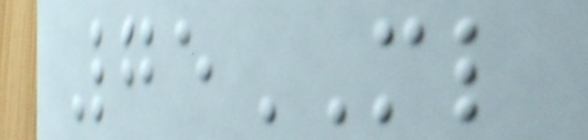75ML
